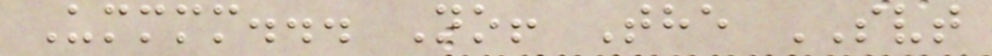Ummmm... No! The SVT
